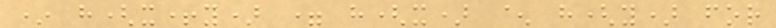* h(x+y) = h(x) ^ h(y) for
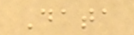Data
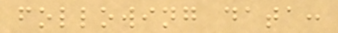following data:
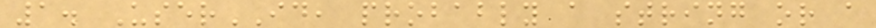1. UserID, probably a string or a
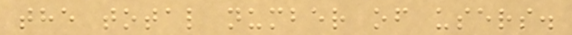the total number of users.
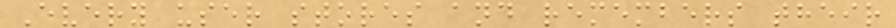Every user stores and remembers their
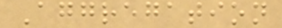Aggregation
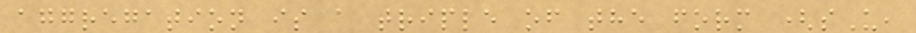aggregation is a triple of the form (sU,
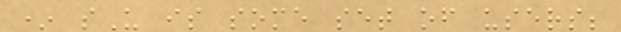* sU is some set of users;
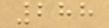288
